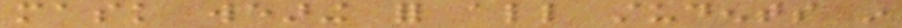mask wearing for all students in
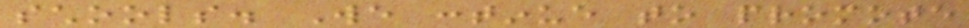schools. We continue to promote
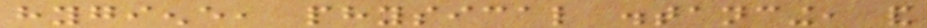hygiene, physical distancing, and
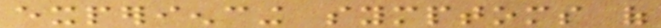experiencing symptoms of
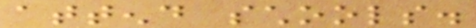attend schools.
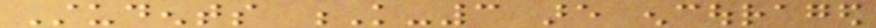Students K-3 are encouraged
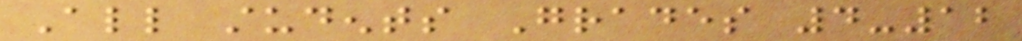All students Grades 4-12
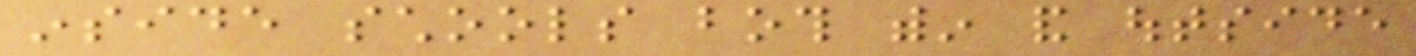inside schools both within and outside
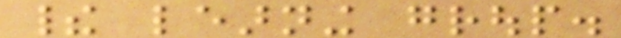their learning group.
